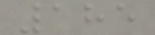185
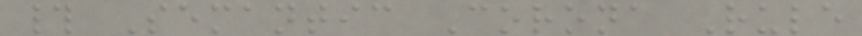# Semantic Corona Rule
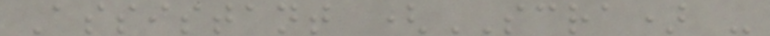Assistant (SCRA) -
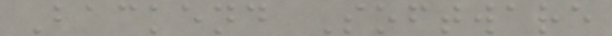Backend Software
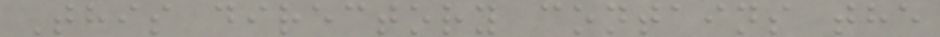This directory contains the
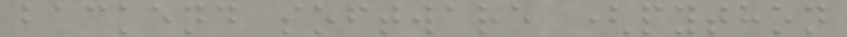backend software (python
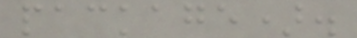package).
